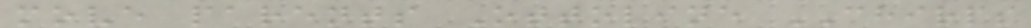move parents Ottoline CHIRPS
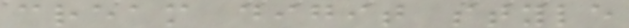cream digit style
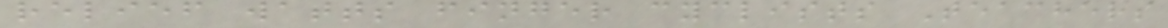relief watts finger cyclists Teachers
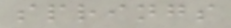springs
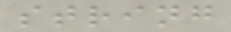string
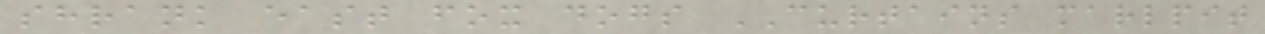shrank east fox dogs CURTAINS marlpit
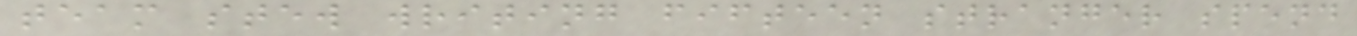team stew writing fifteen stranger spend
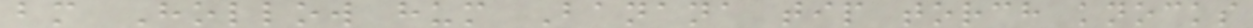bm Hollow hum Banana tip torch knocks
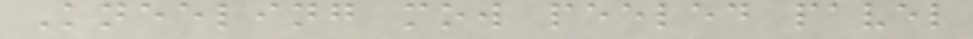Kneeling mow peeled pavel
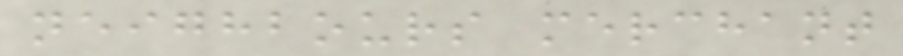neighbours merchant
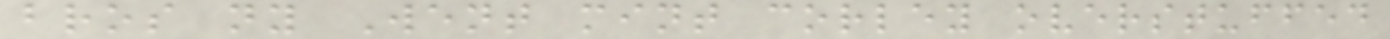bros ny Went mint corley overstuffed
